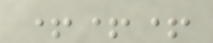+++
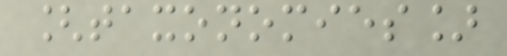[taxonomies]
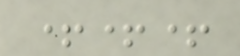+++
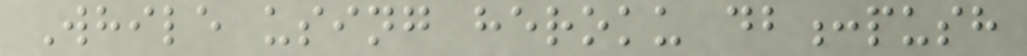While using heroku db:push
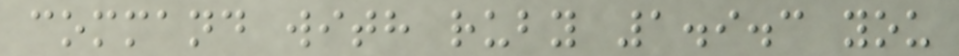command with ruby 1.9.3 you
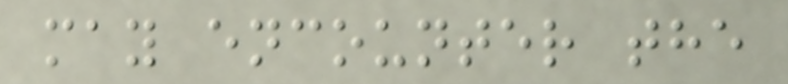may encounter the
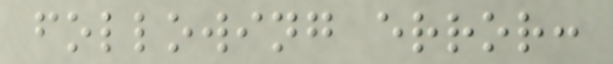following error:
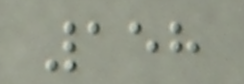158
